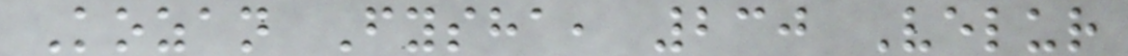Kozan Fysha, 230 Velur
